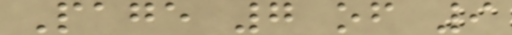Page 7 of 9
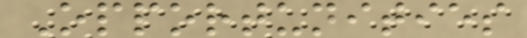Opportunities
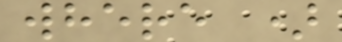where )
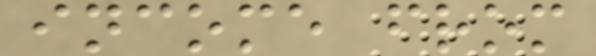income from
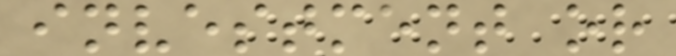investment or
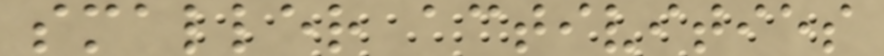smaller activities
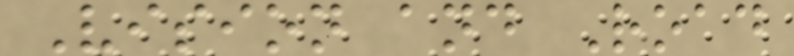Vision and Road
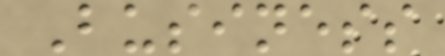Business
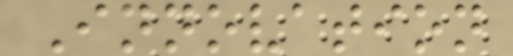Innovation
